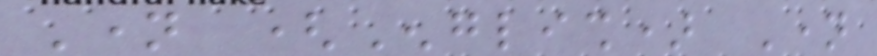Name (English) Name
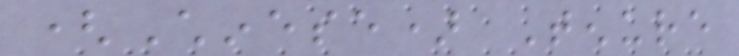(Chinese) Tenure
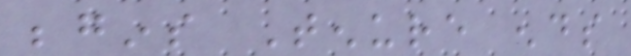begins Tenure ends
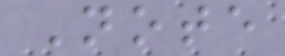Note
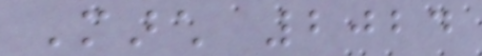March 2024
